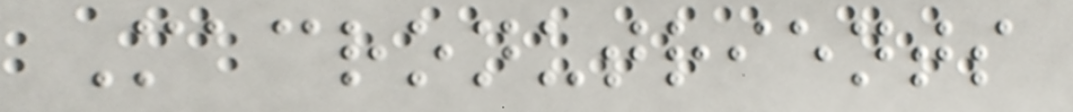Macronutrients
